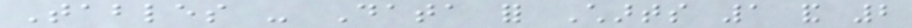Tables - Data for Charts 1 and 2
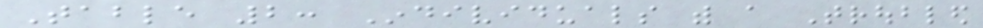Table 2: Individuals with a Troubled
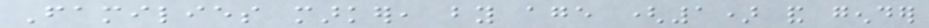Families marker, by age (1) and gender
